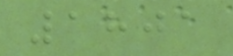1801
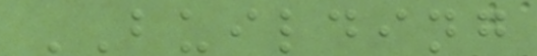BUILDING
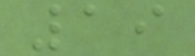19
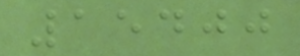15400
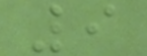9
